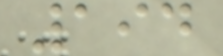194
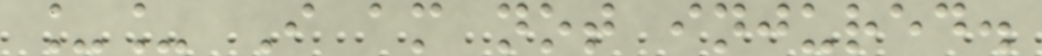__ I am not injured.
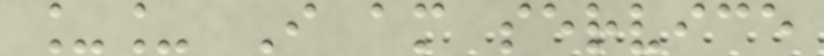__ I am service
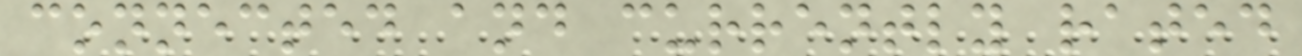connected and currently rated
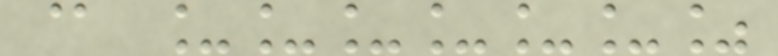@ ______%
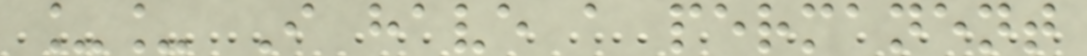__ I have a permanent
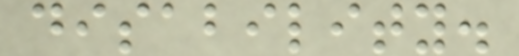disability.
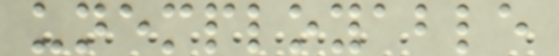unemployable
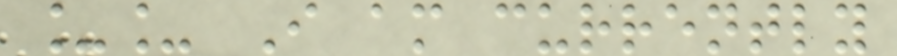__ I am currently
